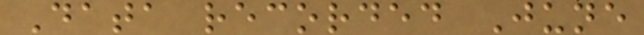Data recorded June
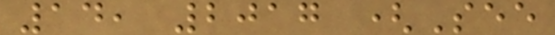14, 2017 (See
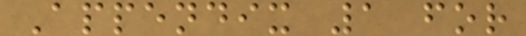Appendix 1 for
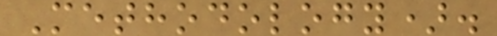Methodology).
